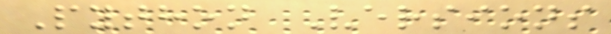Python Versions
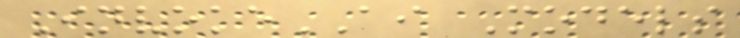InvokeAI Models
